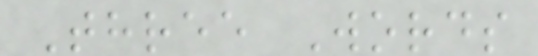Three Words
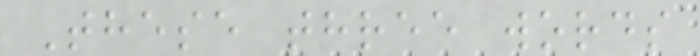These three words
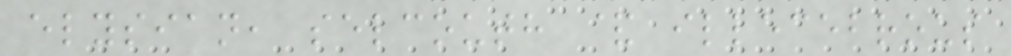elysian, selcouth & illecebrous
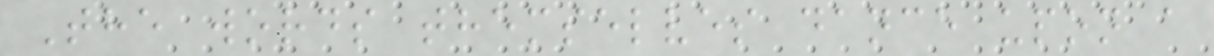The words themselves dance upon a
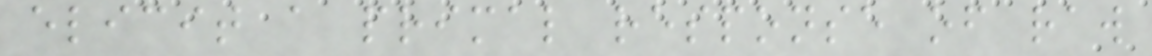elicit a primal response of raw
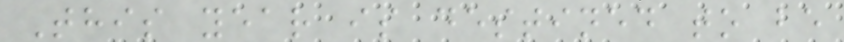This year is destined to be
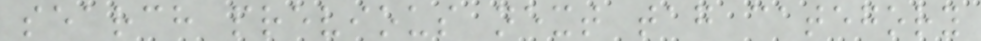search previous next tag category
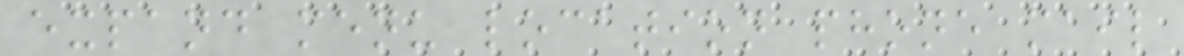expand menu location phone mail
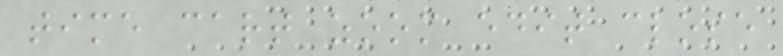time cart zoom edit close
